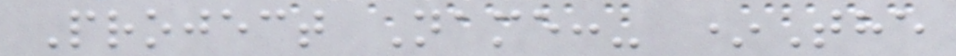Project Name:- *The
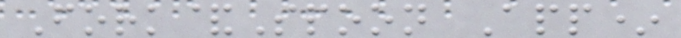Fork&Spoon App*
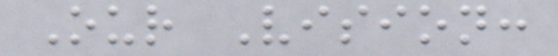Our Vision:
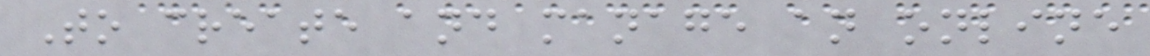To create and manage an online
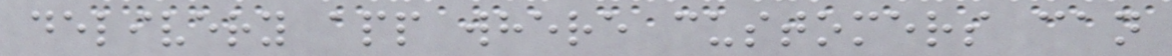delivery app where customers can
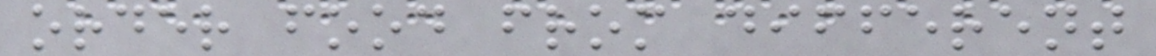order food from different
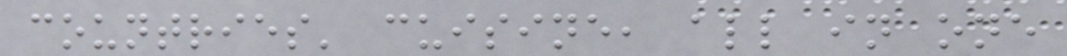countries' cuisine, all in one
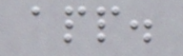app.
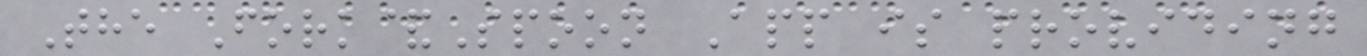The Fork&Spoon App is providing
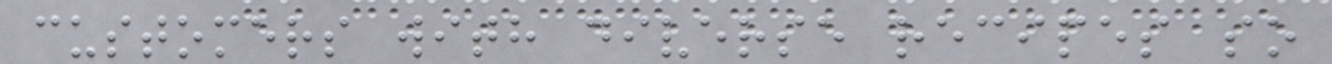customers with diverse recipes so
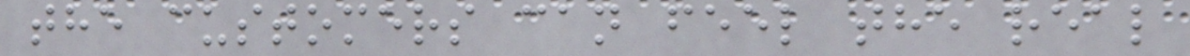the customers can feel the real
